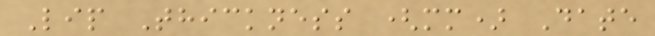Lip Thickness (mm) Date
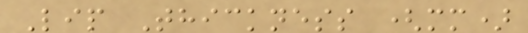Lip Thickness (mm)
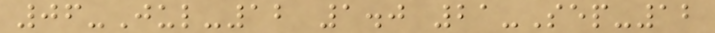06-Jul-12 1.0 21-Sep-12
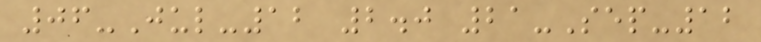06-Jul-12 2.0 21-Sep-12
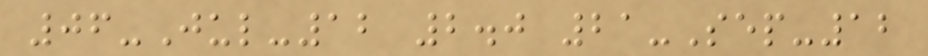06-Jul-12 2.0 21-Sep-12
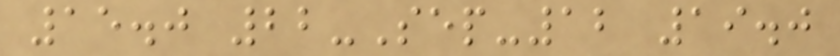15.0 22-Sep-12 19.0
